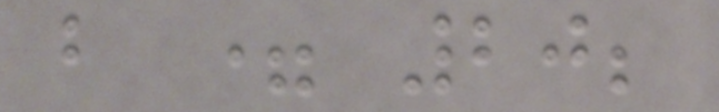b = 20;
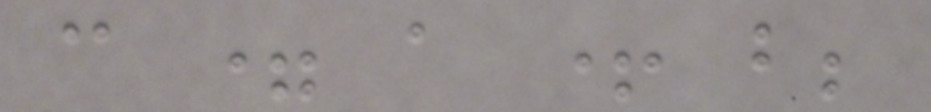c = a + b;
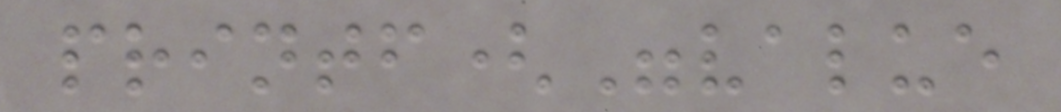printf("value
